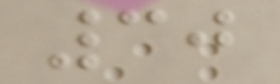30
